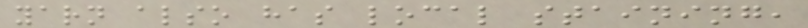yarn also has local staining,
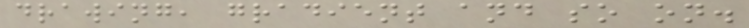drawing, gradient and so on.
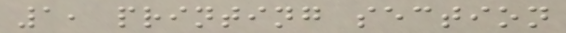1, printing section
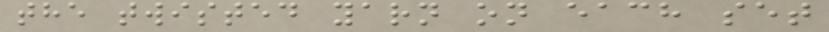the twisted yarn on each set
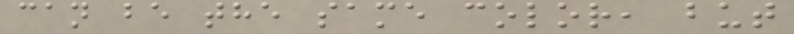can be the same color, but
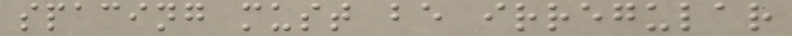spacing must be irregular
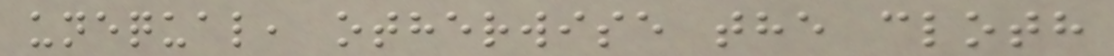unequal, otherwise the cloth
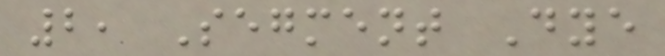2, Segment Dye
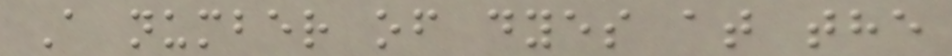A number of dyes at the
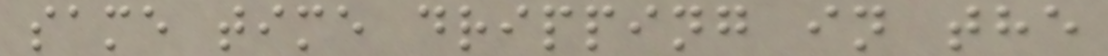same time dripping in the
